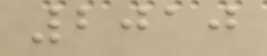2010
